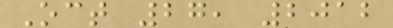Oct 27, 2012
